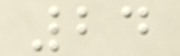24
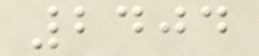2404
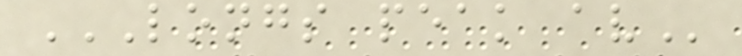LONGS PEAK AV
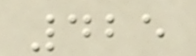425
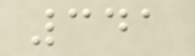341
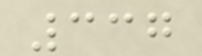337
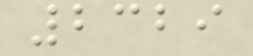2329
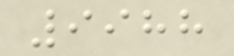9988
